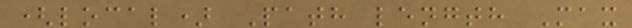(local) Path length Max
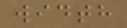width
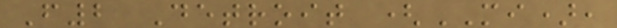F2 Detroit (MI),
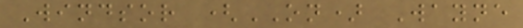Windsor (ON) Wayne
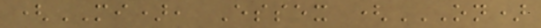(MI), Essex (ON)
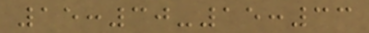15:30-15:33
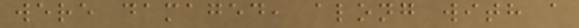were damaged, along with a
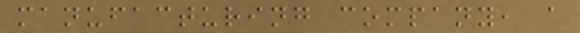manufacturing company, a
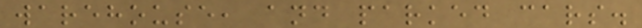warehouse, and parked cars.
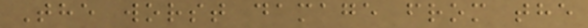The worst damage from the
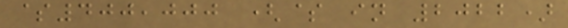$400,000 ($ in 2022)
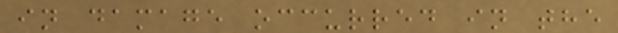in damage occurred in the
